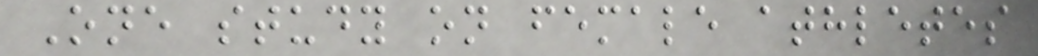One study on female athletes
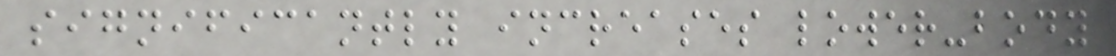significantly increases lower-body
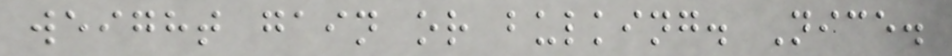weight gain or bulking. Nice.
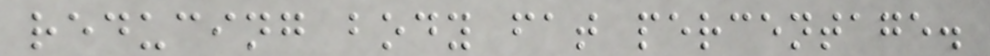reducing body fat percentage.
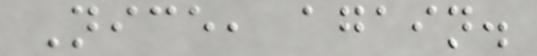Nice, again.
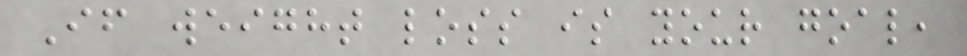If weight loss is your goal,
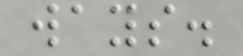ways.
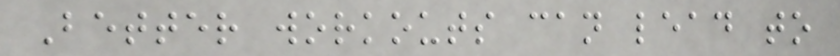Better workouts can lead to
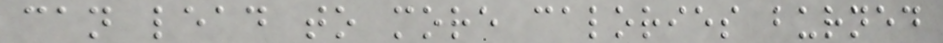can lead to more calories burned
